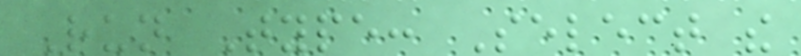Run Type: Select the
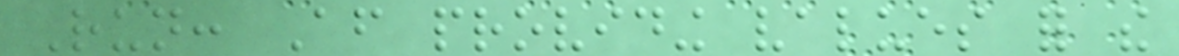Run: After providing values for the
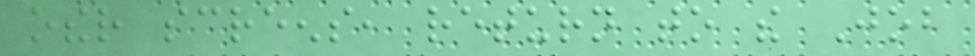other screens, return to the Job
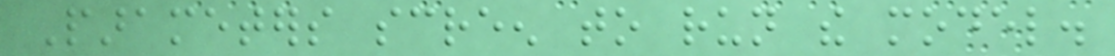Parameters screen to run the model.
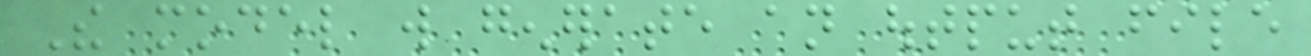The model will generate an output file
